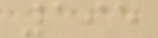195
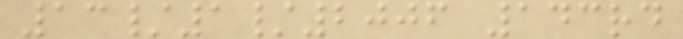13/1/2006 143rd
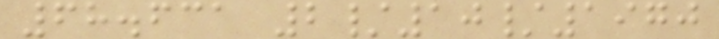68.631 2/10/1970
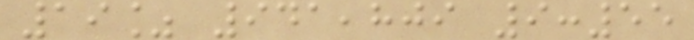19% 941,809 9:55
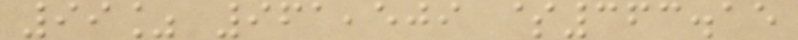99% 961,509 $363.15
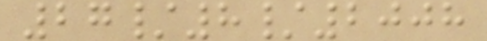27/8/2008
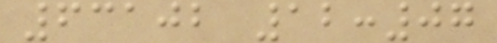63102 12:07
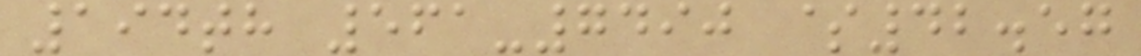194th 561-7490 $42.57
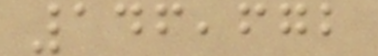146,672
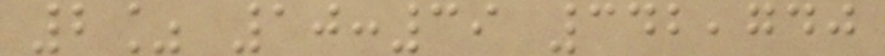2% 10:39 342,740
